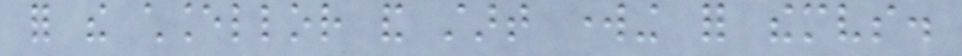for the chancellor and start working for themselves.
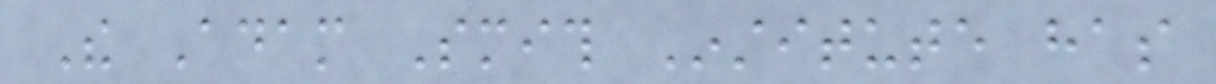The Adam Smith Institute has
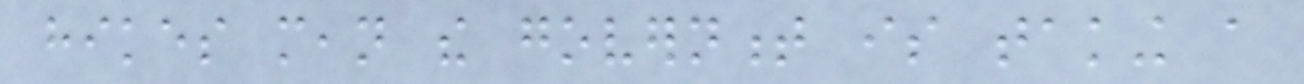hikes mean the government is taking a
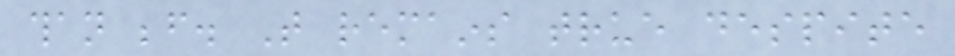than before. That remains true despite
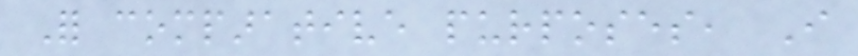For comparative purposes, I
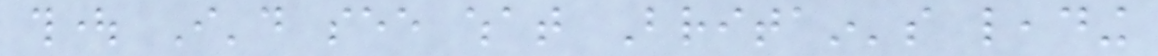thought I'd see what Britain's leading
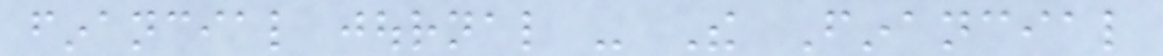financial journal - The Financial
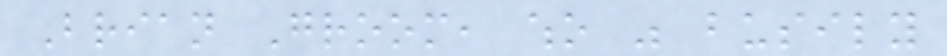Brian Groom, who was busily
